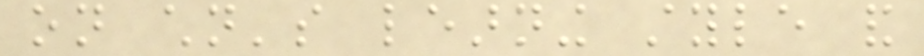on children's learning style and
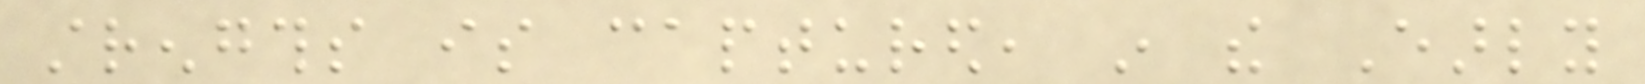strengths is captured, in the Early
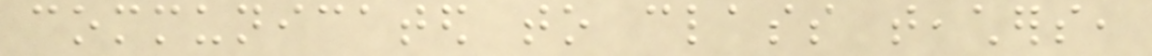communicated to class teachers,
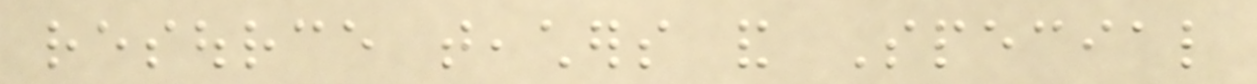resource teachers and Special
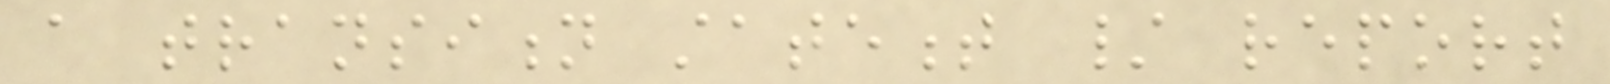a transition statement / report
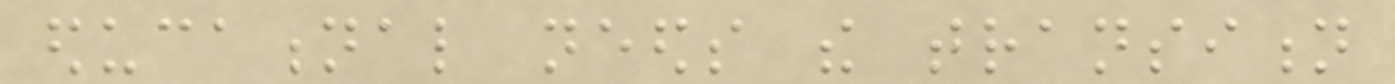educational needs the transition
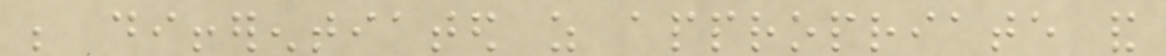be differentiated as appropriate and
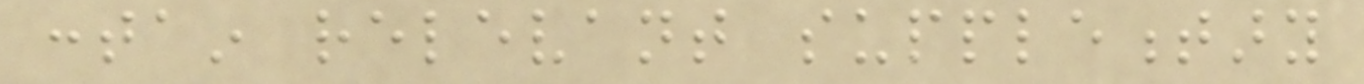contain relevant supplementary
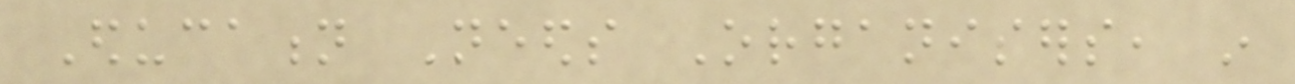Education Needs Organisers, in
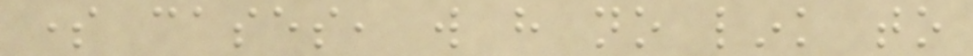some cases, will have no link to
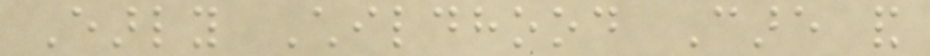Early Childhood Care and
